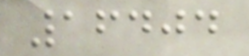16404
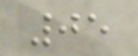05
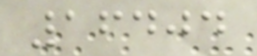16404
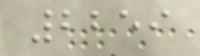2259
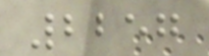2257
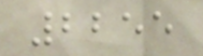2255
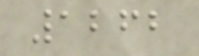1262
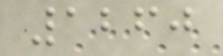1260
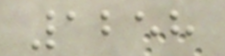1258
